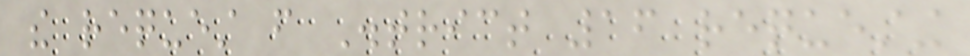the request from District 16 requesting
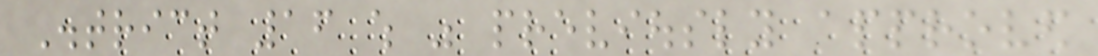District 16 which was previously approved
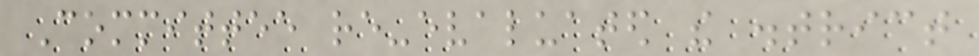Committee re-evaluated the district
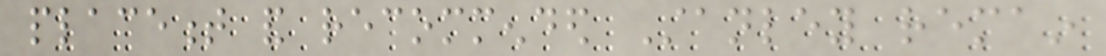placement and recommended Stanley remain
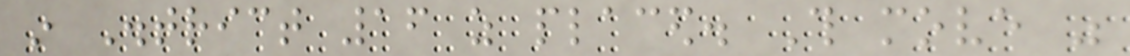in District 16 as placed. This move was
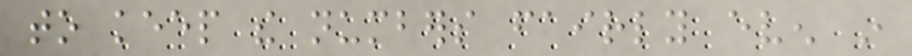to keep the numbers fairly even in
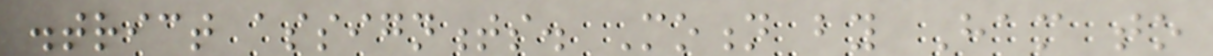district assignments. Motion by Ham to
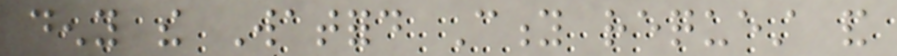deny the Watford City request and
